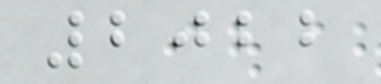2022
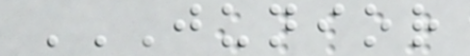JUNIOR
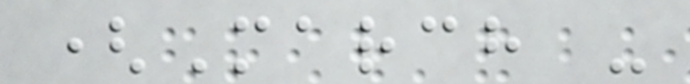(March -
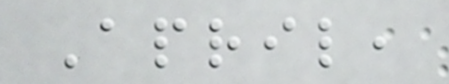April,
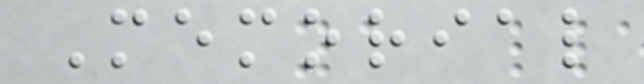Memorial
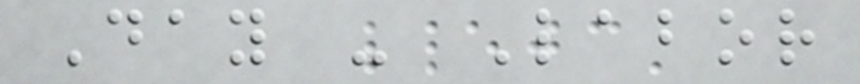Day - Labor
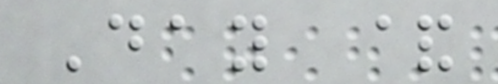Day &
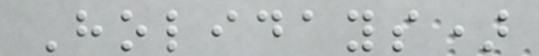Holidays)
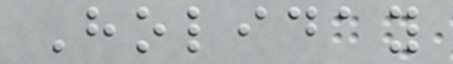Holiday
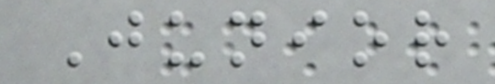Junior
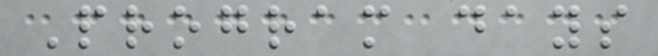Program days
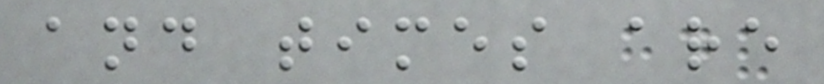and times are
